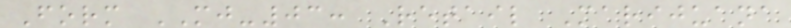Form MJ-03: Retail Marijuana
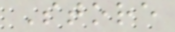Store
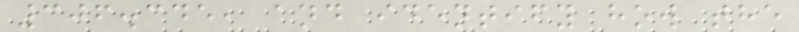306.345, and identify how the
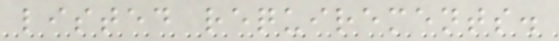listed requirements.
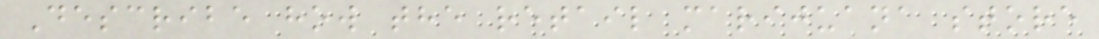Describe how the retail marijuana store
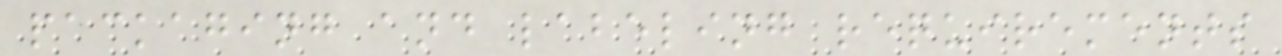packaging and labeling requirements
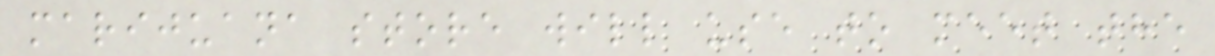marijuana store will use to meet the
